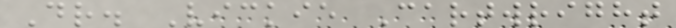Dr. Vickie Cartwright
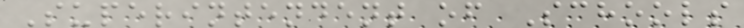Superintendent of Schools
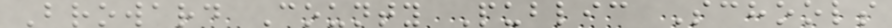Broward County Public Schools
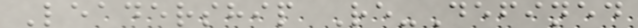Leadership Re-Defined
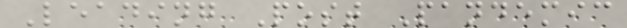Leading Post Pandemic
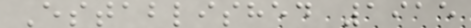Established 1915
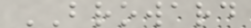BROWARD
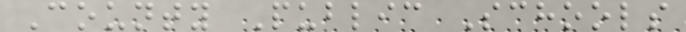County Public Schools
